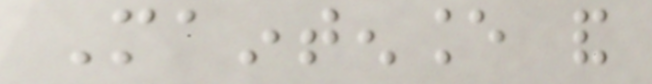Maintenance and
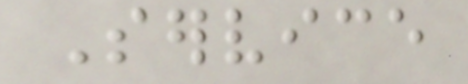Service
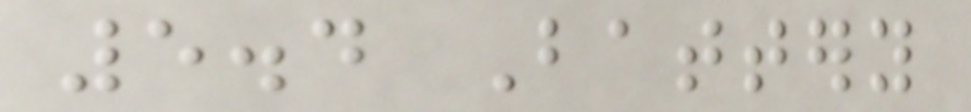5.4 Battery
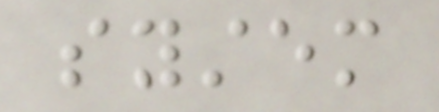system
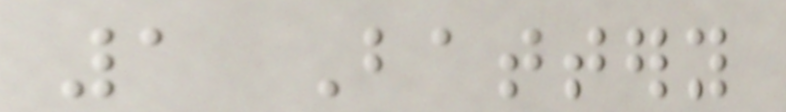1 Battery
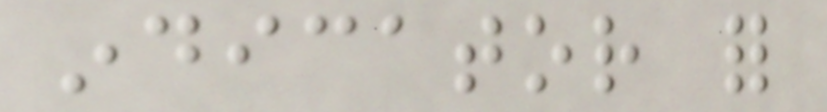indicator for
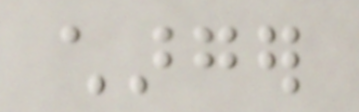charger
